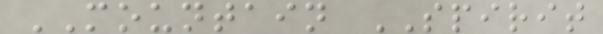MOUNTAIN SPIRIT
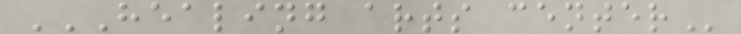HEALING ARTS CENTER
